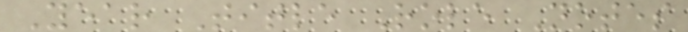Year Title Role Notes
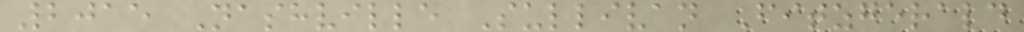2015 Nashville Sullivan Fitzgerald
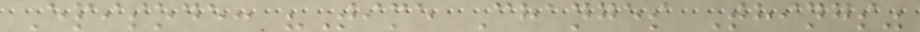Episode: "Time Changes Things"
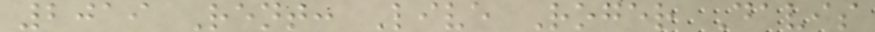2019 Rent: Live Roger Davis
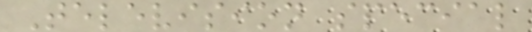Television special
